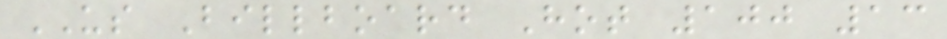US Billboard Hot 100 13
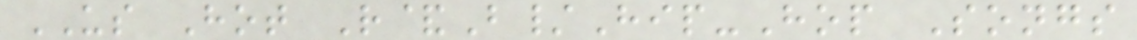US Hot R&B/Hip-Hop Songs
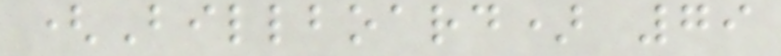(Billboard) 79
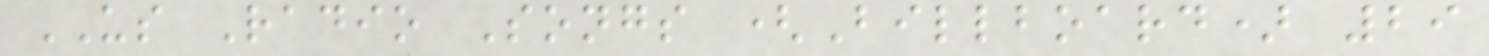US Radio Songs (Billboard) 29
